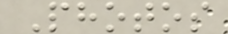Photos
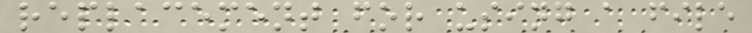replacement for using a file
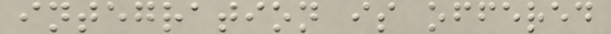integration is offered
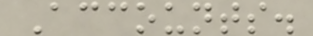Accounts.
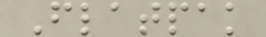Flatpak
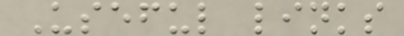Useful links
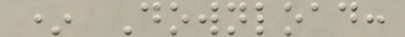* Download:
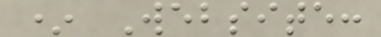* Website:
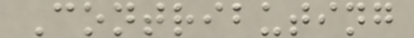Contributing
